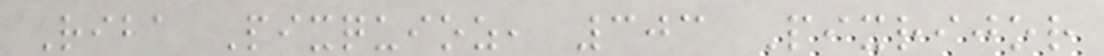Riba Pixquioz, 303 Pixrijor
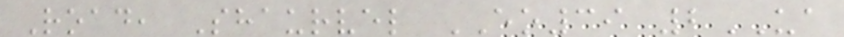Road, Shaurvel EO39 2UA
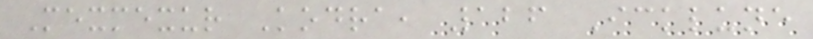Mexmexur Kodra, 126 Icklune
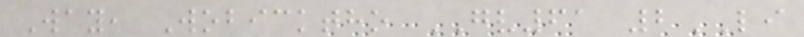Way, Wobicktho GV61 2LI
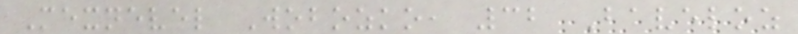Mexnevel Wobozko, 32 Baveloz
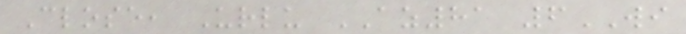Close, Urlu AZ81 6WI
